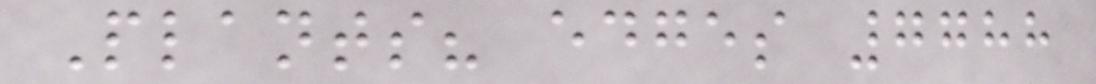Plants? edges 7788
